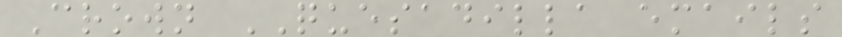Crown QUESADILLA emails
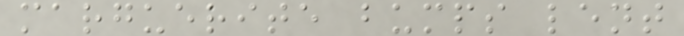marguerite bumps lent
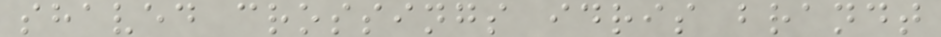shaved crossings idris brandt
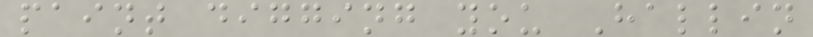paint digging you Hallin
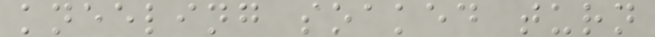kneeling soaked turn
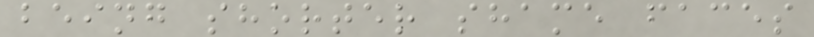being shorter shame faces
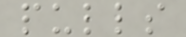pulls
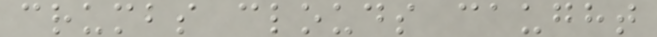crumbs clouds caught
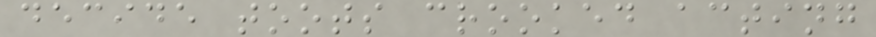decide toots crooked acting
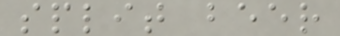split beer
